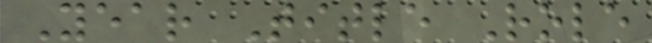Year Title Role
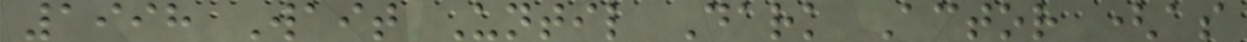1998 Wait Until Dark Actor (as
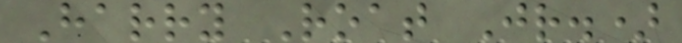Harry Roat Jr.)
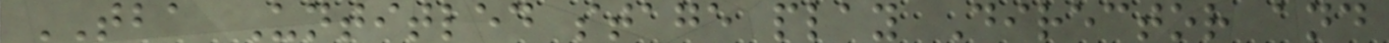TBA Untitled stage play Director and
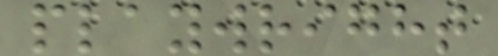playwright
